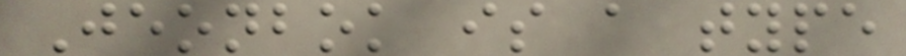Jeonbok is a type
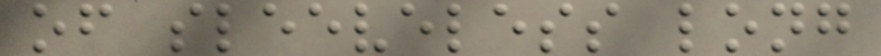of sleeveless long
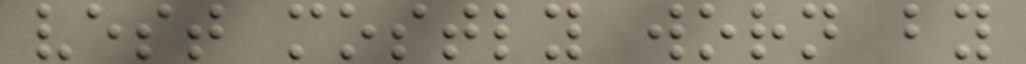vest mostly worn by
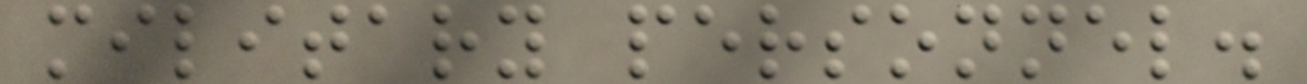military personnel.
